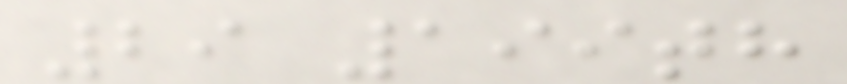29 199th
